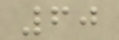60
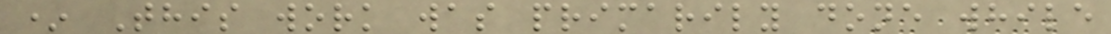* This work was primarily done while
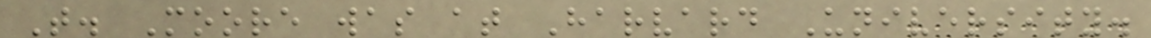T. Moore was at Harvard University.
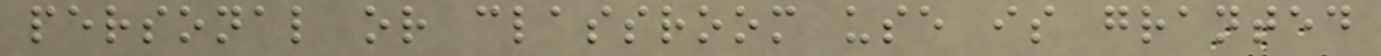personal or classroom use is granted
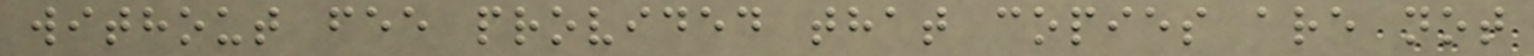without fee provided that copies are not
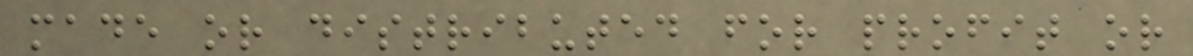made or distributed for profit or
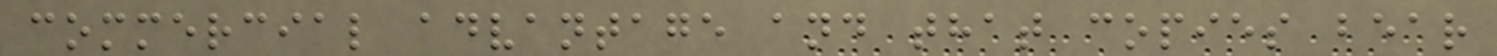commercial advantage and that copies bear
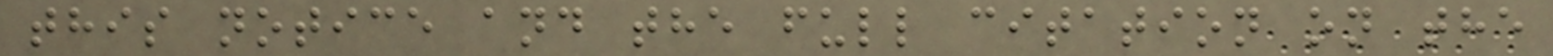this notice and the full citation on the
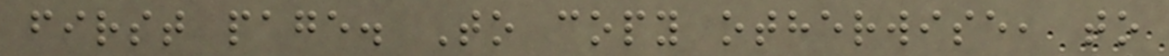first page. To copy otherwise, to
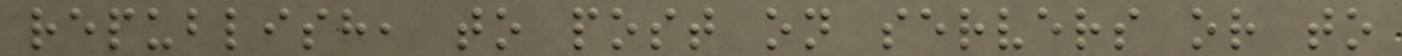republish, to post on servers or to
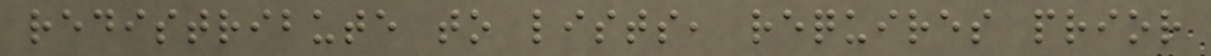redistribute to lists, requires prior
